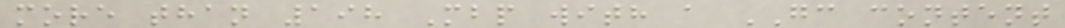more than 198 Mbp with a GC content
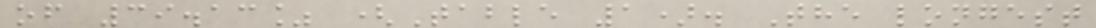of 39.13% (Table 1). The longest
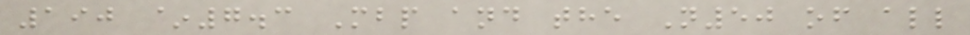190 ~7.3 Mbp and the N50 of all
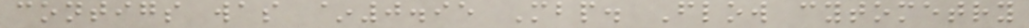contigs was ~0.95 Mbp. Flow cytometry
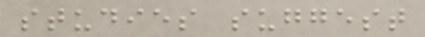studies suggest
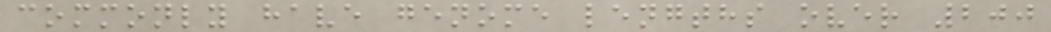commonly have genome lengths over 200
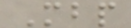Mbp
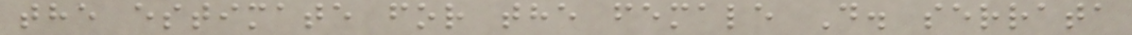the estimate for the female D. serrata
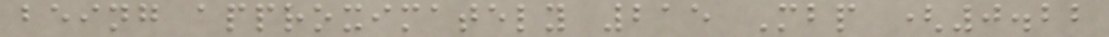being approximately 215 Mbp (0.22
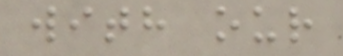with our
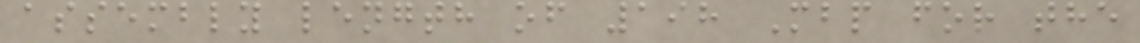assembly length of 198 Mbp for the
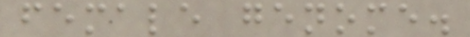female genome.
